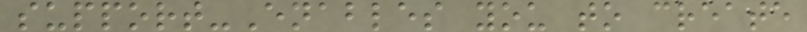support-Enables you to create
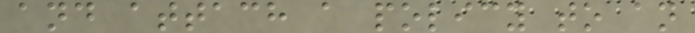and attach a policy to an
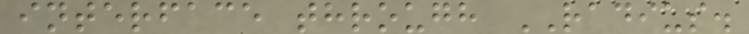interface through RADIUS.
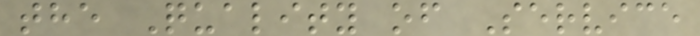the Quality of Service
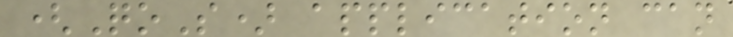(QoS) application can
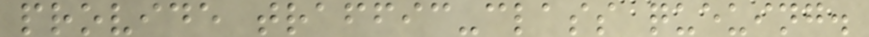provide traffic-class queuing.
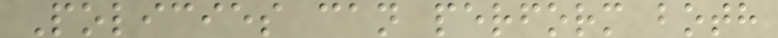Policies can perform both
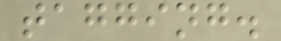tagging.
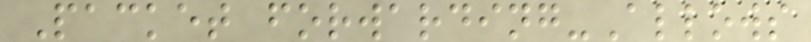Packet forwarding-Allows
